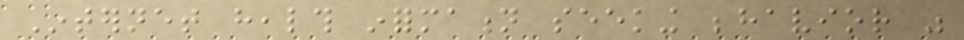Internet health information seeking behavior was
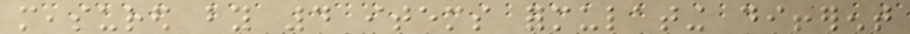measured by 4 items formulating different
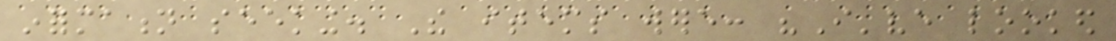information seeking. The items were: "I've looked
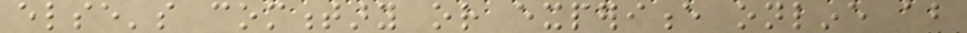else's commentary or experience online about
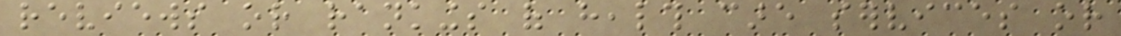reviews or rankings of health care services or
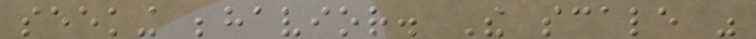seeking behavior. The scale was
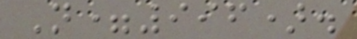N=996).
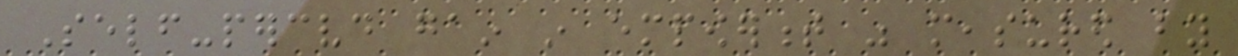Self-perceived gain in empowerment was measured by
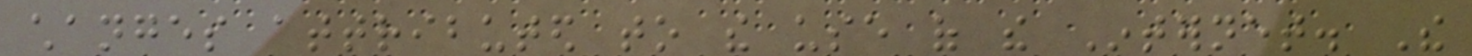changes attributed to the use of the Internet. The
